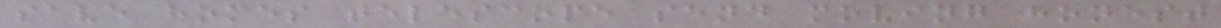save homes telescope send moving honest
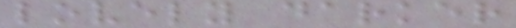lovely darker
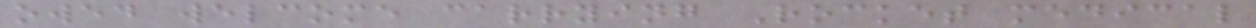owed welcome carrying Rocket medical
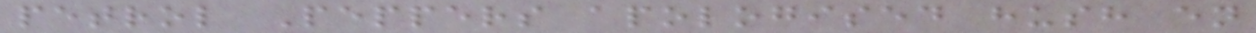petrol Peppers apologised hush en
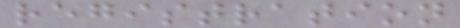registration
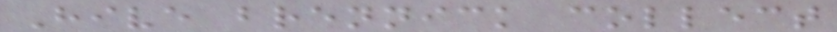Hive brennick collect
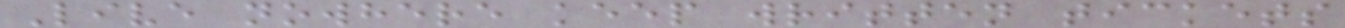Live nowhere keep written tickets
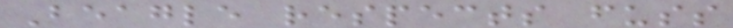Beagle respects fuss
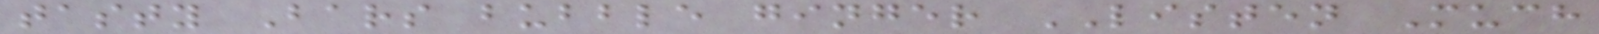tasty Bars bubble ginger LISTEN Much
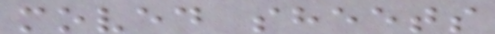moved sheets
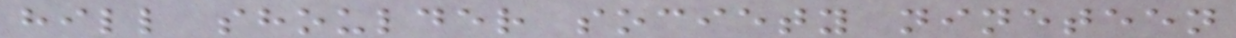hill shoulder society nineteen
